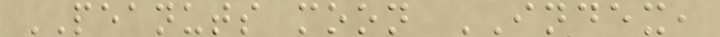PEANUTS moon INDEX,
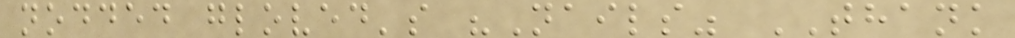nodded gloved's "Nails" THANK
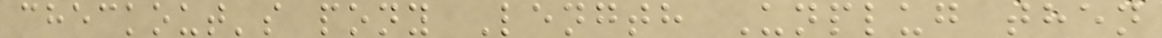checkout's pony Length Unplug then
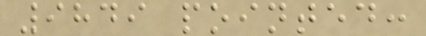9849 pointed:
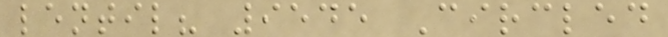lentil? 9545 Circled
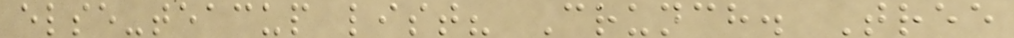else-teacup list? Crunch. Tree
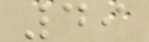49
